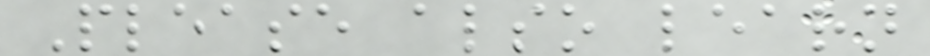Please also learn
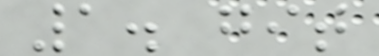1. git
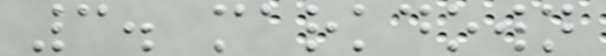3. markdown
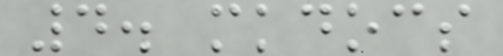4. mkdocs
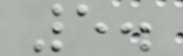5.
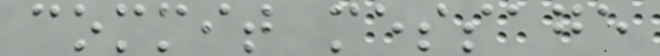commit message
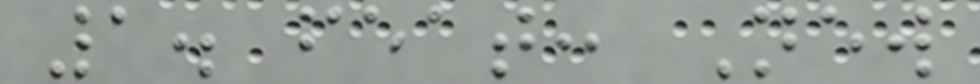1. feat: New
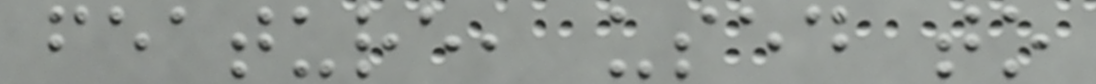feature, used to
